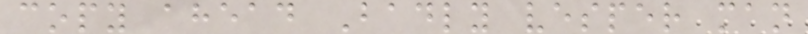copy ahead Badly vesper man
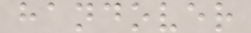handover
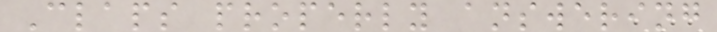Claps properly answering
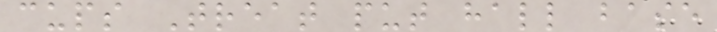cups Treat put hall base
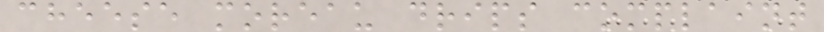cheese moreau drips complaint
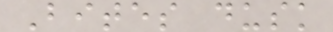Bites dusk
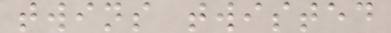twins twisted
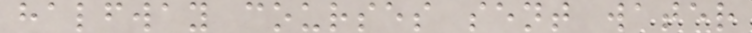halfway courses sent water
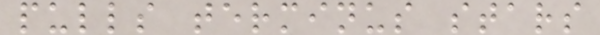pulls terminus stars
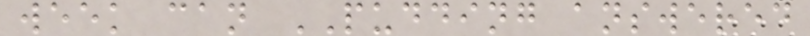week can PUDDING answered
